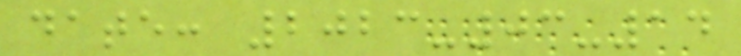date: 2023-03-14
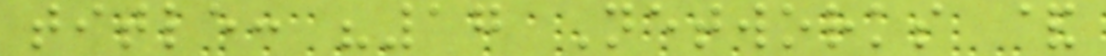title: "17 Networks &
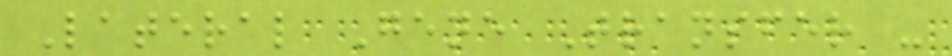Lateral Gene Transfer -
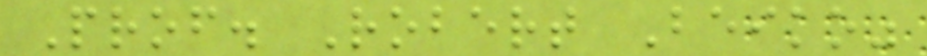Prof. Robert Beiko"
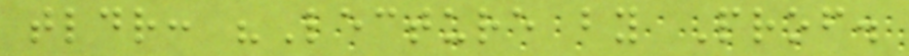tldr: "Lecture by Prof.
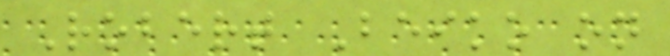Robert Beiko on
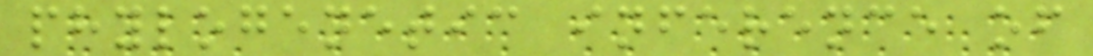phylogenetic inference of
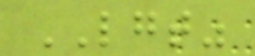LGT"
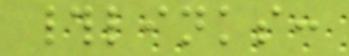#links:
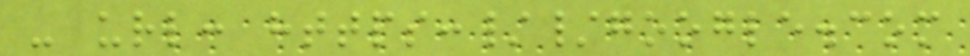- url: https://google.com
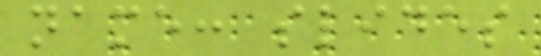name: slides
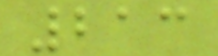213
